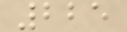225
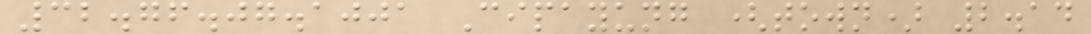32.76.07.1001 Cipayung (town) 2.14
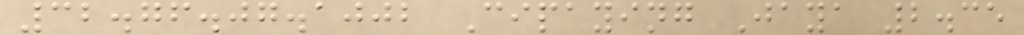32.76.07.1002 Cipaying Jaya 2.35
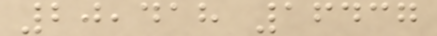20,418 16437
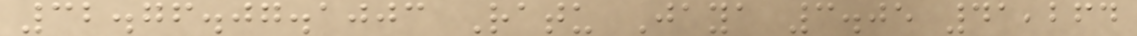32.76.07.1003 Ratu Jaya 3.05 41,264
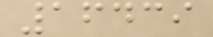16439
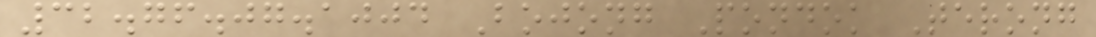32.76.07.1004 Bojong Pondok Terong
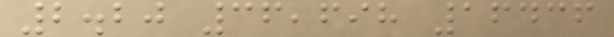2.20 36,698 16436
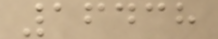16438
